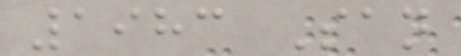1983 San
